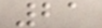21
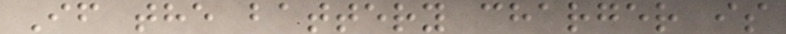If the battery charger is
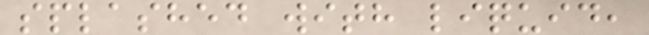splashed with liquid,
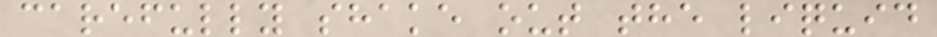carefully shake out the liquid
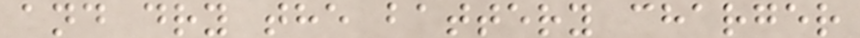and dry the battery charger
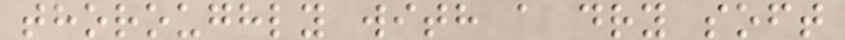thoroughly with a dry soft
